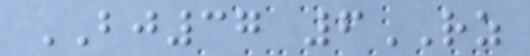BJ37 6RZ
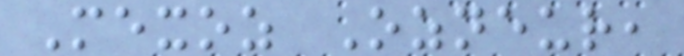Mexoz Ozneur,
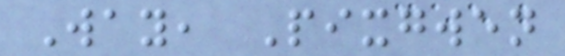Way, Pixgwen
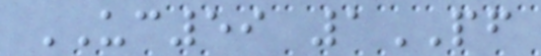UC59 1PF
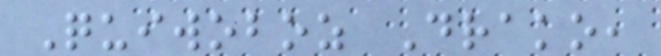Quiwoboz Drako,
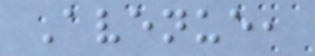Avenue,
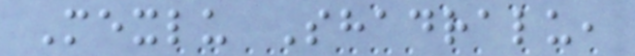Mexlu Shadralu,
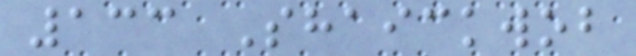133 Shaickwob
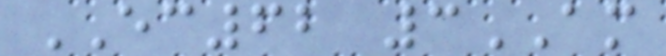EC62 3AM
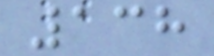138
